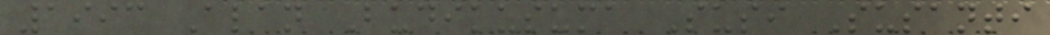1993 Alan Budikusuma Susi Susanti
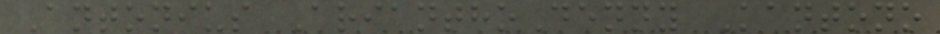Antonius ArianthoDenny Kantono
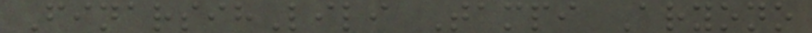FinarsihLili Tampi Aryono
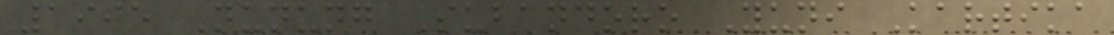1995 Nunung Subandoro Yuni Kartika
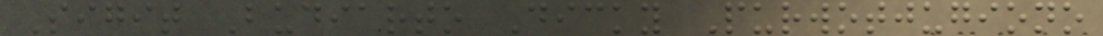Sigit Budiarto Dicky Purwotjugiono
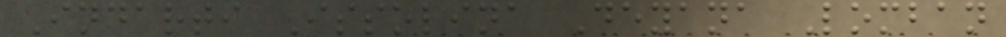Indarti Issolina Deyana Lomban
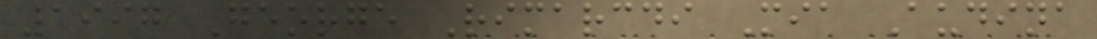1997 George Rimarcdi Mia Audina
